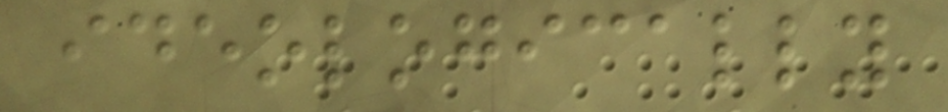ideologically
